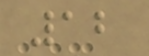12
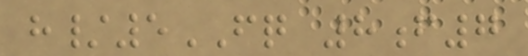h/5FQ 8f7
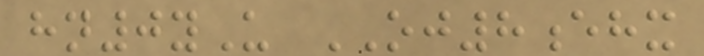hn0yU OJ8ehx
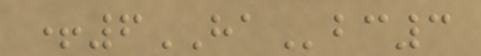+6HAbc3
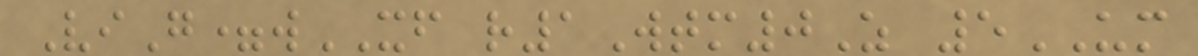ViG=wXF r1Wtm0Z 5UM
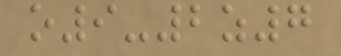o9-2z7
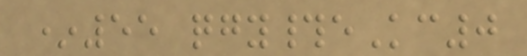*55 qgy#eKc0
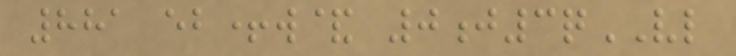881 eb+w& 0j3qVL
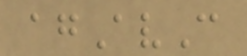agAvC
